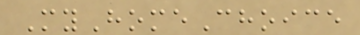MyHomeChoice
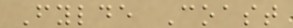Fylde Coast
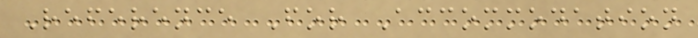Reference For Accommodation
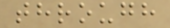through
